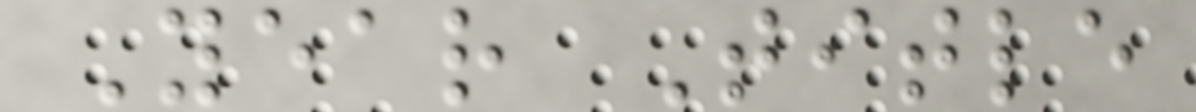Year Title
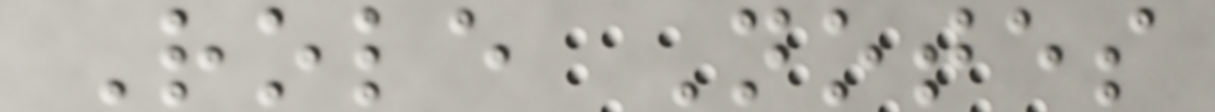Role Notes
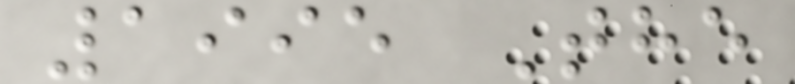1995 The
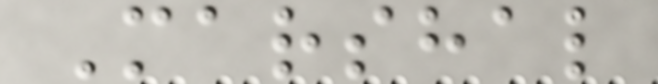Marshal
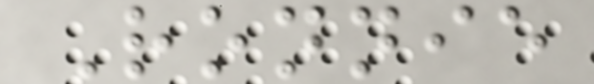Ronnie
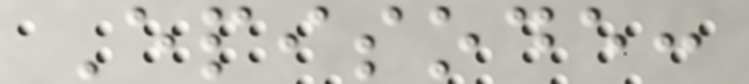Episode:
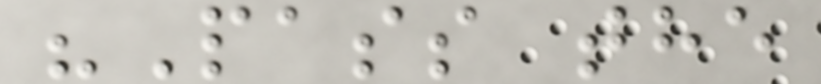"Pass the
